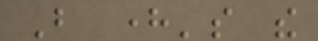But here's the
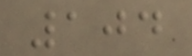104
